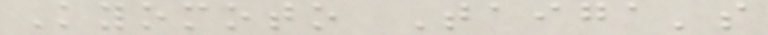Kyomoto Taiga's
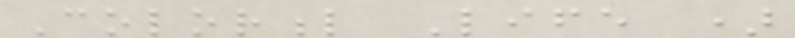Colorful Life )
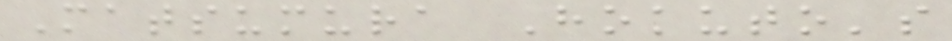Matsumura Hokuto's
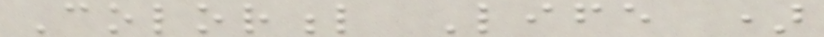Colorful Life )
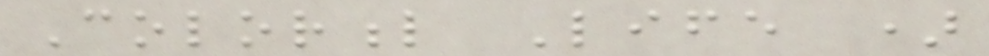Colorful Life )
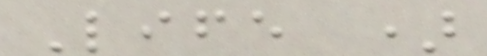Life )
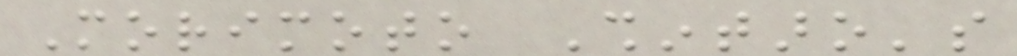Morimoto Shintaro's
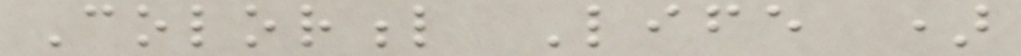Colorful Life )
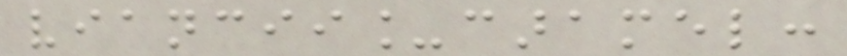viancii_caramel:
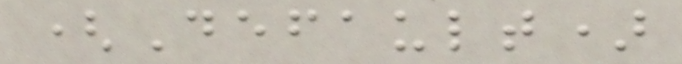(Default)
